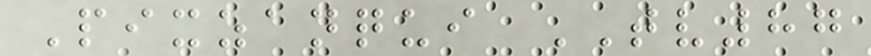Pixzanqui TV87
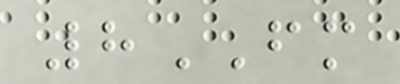8FM
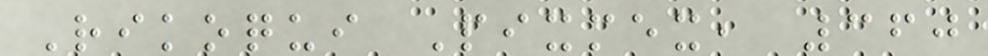Rikoqui Pixmex, 360
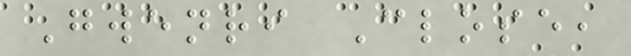Gwenri Close,
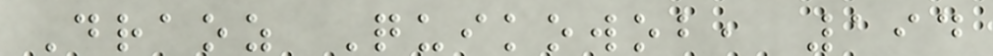Draoz Quikowob, 194
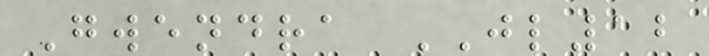Gwendra JL12
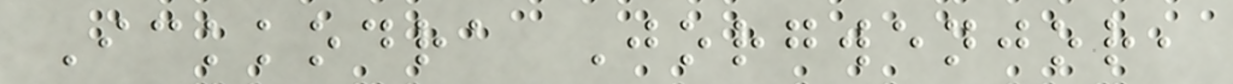Ickkodra Jorgwenjor,
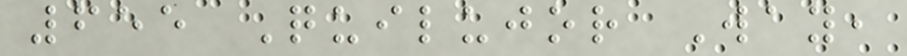655 Quilujor Way,
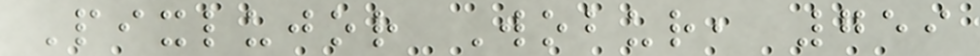Pixlujor Wobur, 759
